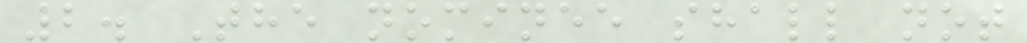2. The nominee shall not
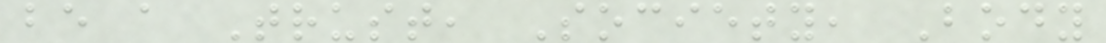be a Trust, Society, Body
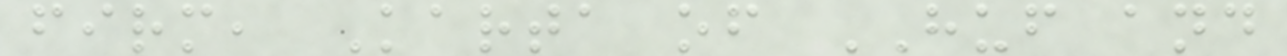firm, Karta of HUF and
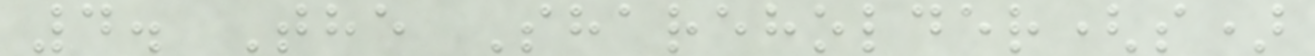4. The Shareholder(s)
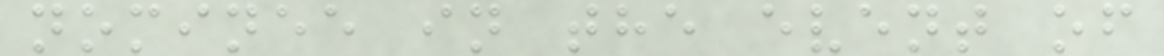nominee in the event of
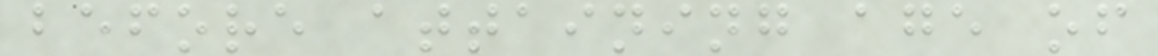before attaining age of
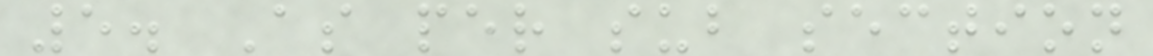5. As per sub section
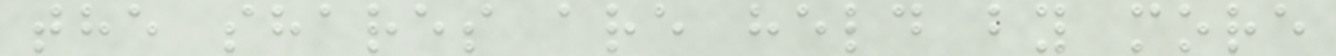the shares are held by more
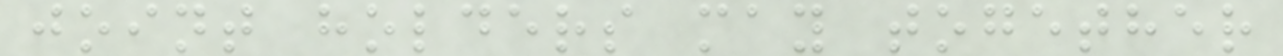joint holders may together
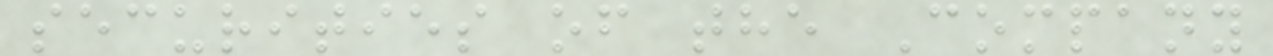securities of the Company
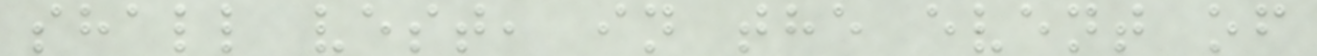shall vest, in the event of
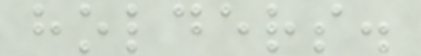holders.
